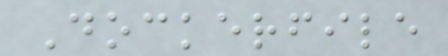Dockerfile
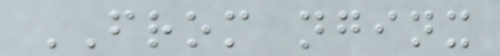FROM nginx
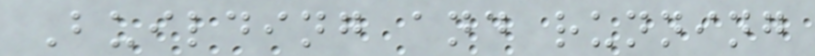Building and running
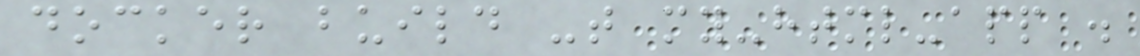docker build -t my-html-app .
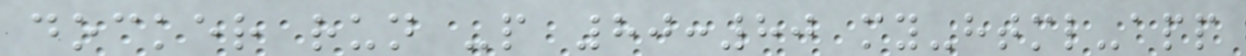docker run -p 80:80 my-html-app
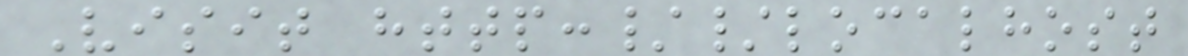Visit http://localhost
